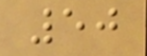50
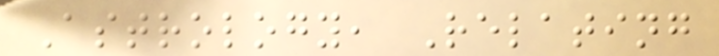Astrology, Relating
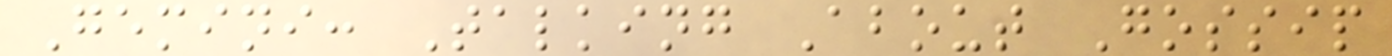Gemini: Talking About Gossip
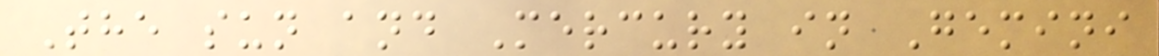The sun and Mercury in Gemini
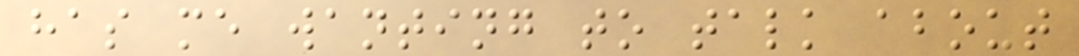has me wanting to talk about
